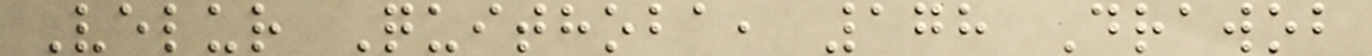Velur Quithoba, 178 Drawob
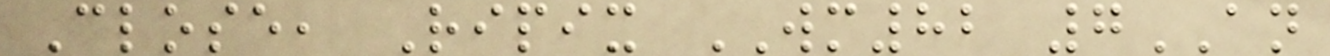Close, Ripix WM82 7AN
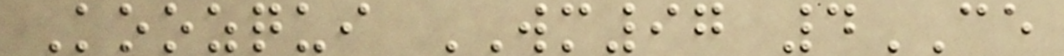Koozqui WM97 4CE
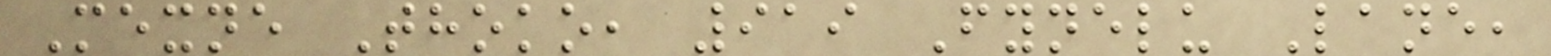Mexne Thoko, 919 Fynelu Lane,
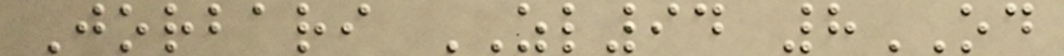Jorbari ZL94 8OD
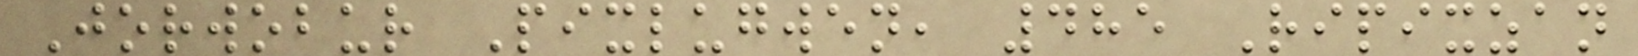Jorwobur Pixlugwen, 485 Ripixzan
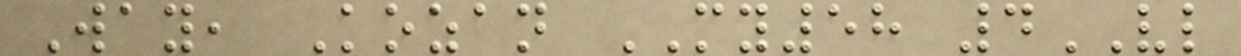Way, Kozan MY58 4VL
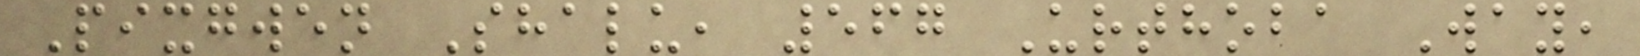Pixgwen Shalu, 567 Urthoba Way,
